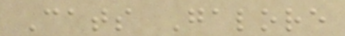Cats Galore
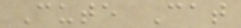Cute Cat
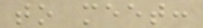to meet:
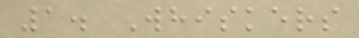1. Whiskers
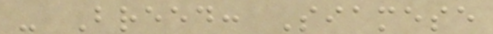- Breed: Siamese
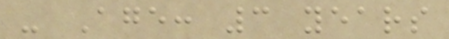- Age: 3 years
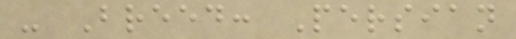- Breed: Persian
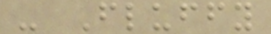- Fluffy
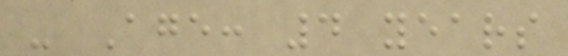- Age: 4 years
